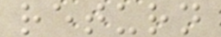return
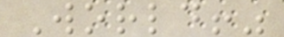World!"
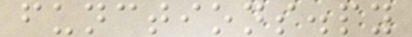functions.py
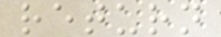return
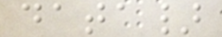data}
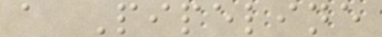a Pipeline
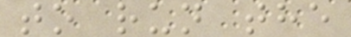to run the
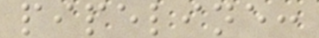pipeline:
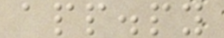app.py
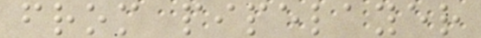from pipelayer
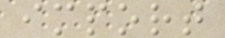import
